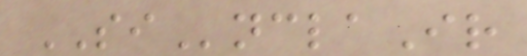SInclaIr
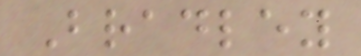Bradley
